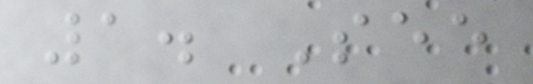1. See
